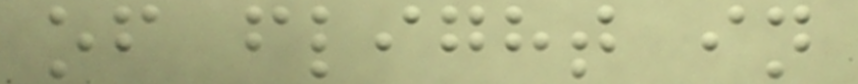of flight in
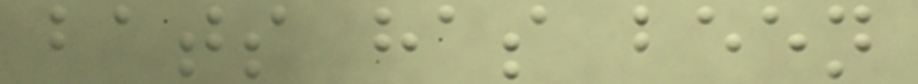bats has been
